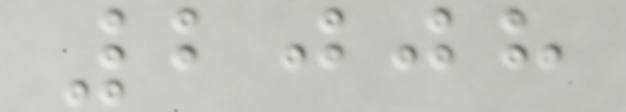2008
